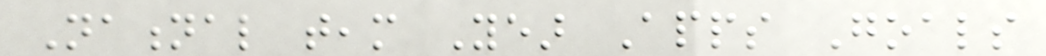National team Year Apps Goals
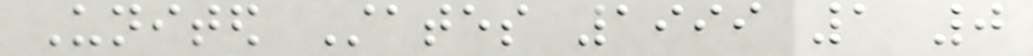United States 1999 1 0
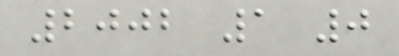2002 1 0
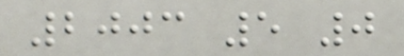2003 5 0
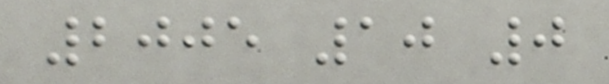2005 10 0
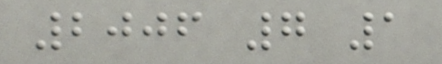2006 7 1
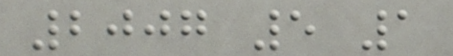2007 5 1
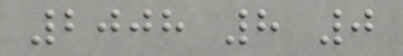2008 8 0
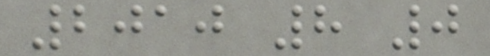2010 8 0
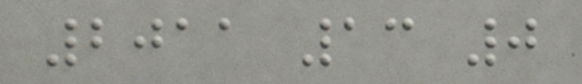2011 13 0
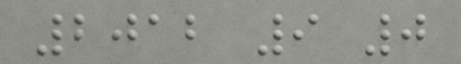2012 9 0
